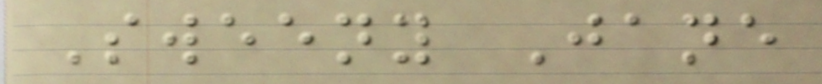Sweeny Jane
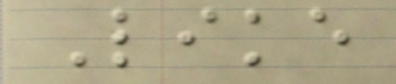Like
